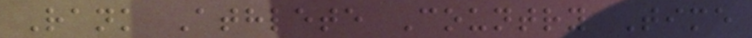Rank Athlete Country Time
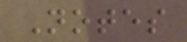Notes
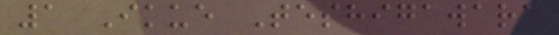1 Ikue Teshigawara
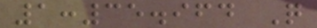1:35.964 Q
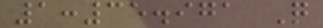1:35.971 Q
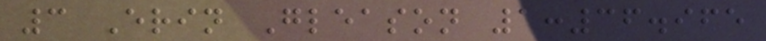3 Erin Gleason 1:36.965
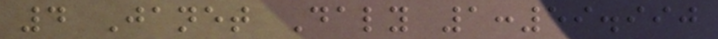4 Janet Daly 1:59.990
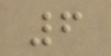6
